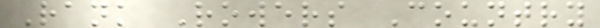Rank Rowers Country
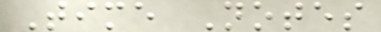Time Notes
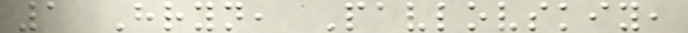1 Hryn, Pavlovskiy,
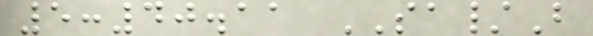5:40.11 SA/B
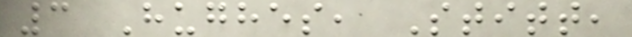3 Hughes, Stitt,
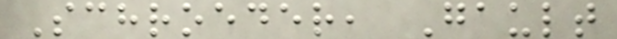Schroeder, Gault
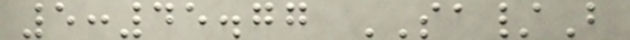5:45.77 SA/B
